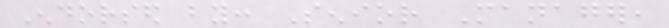Endorsed by: Senior Manager,
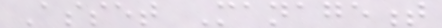Asset Management
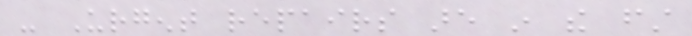- Urgent repairs are in the first
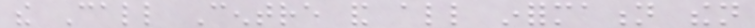the Call Centre and all information then
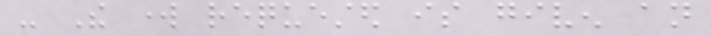- The work requested is given an
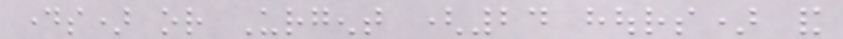days) or Urgent (24 hours) and
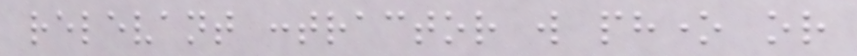relevant contractor will phone or
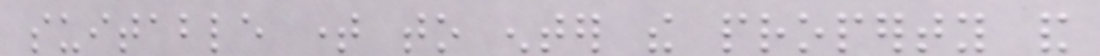suitable time to enter the property and
